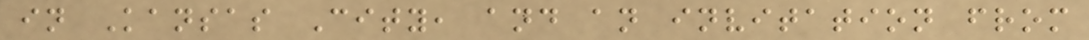in Kansas City, and an invitation from
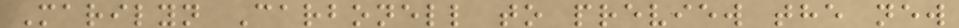Marilyn Carbonell to preview the new
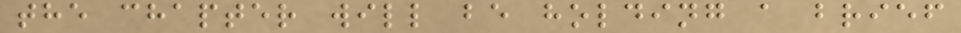the chapter will be holding a brief
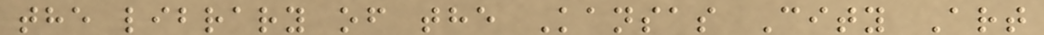the library of the Kansas City Art
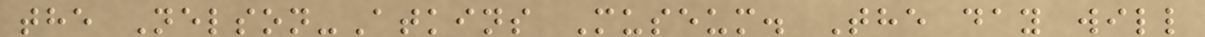the Nelson-Atkins Museum. The day will
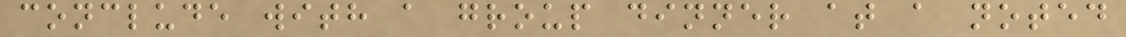conclude with a group dinner at a noted
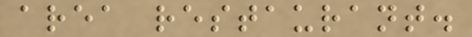area restaurant.
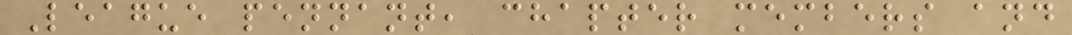League pennant, chapter members and
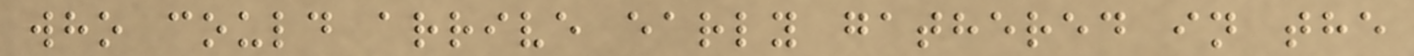who could arrive early gathered in the
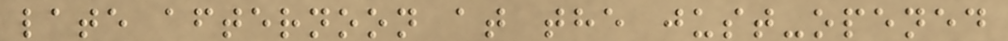late afternoon at the just-opened
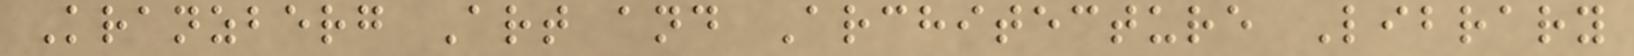Kranzberg Art and Architecture Library
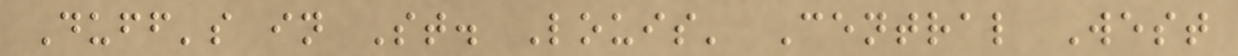Duff's in St. Louis' Central West
